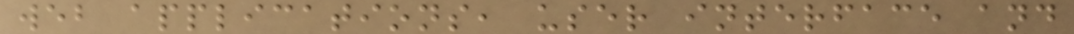web applications, user interface and
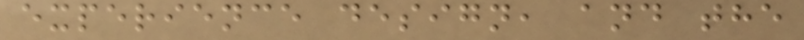experience design, and the
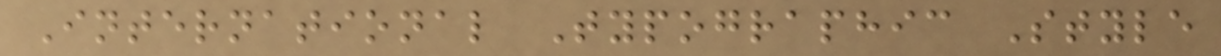International Typographic Style
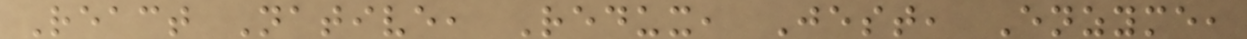React Native, Redux, Jest, Enzyme,
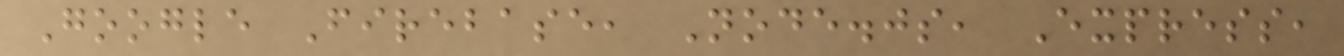Google Firebase, Node.js, Express,
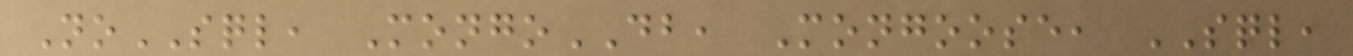NoSQL, MongoDB, Mongoose, SQL,
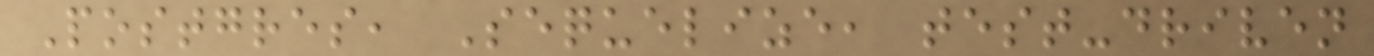Postgres, Sequelize, test-driven
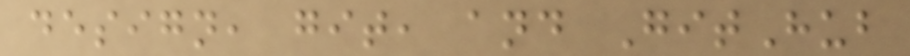design, git, and GitHub
